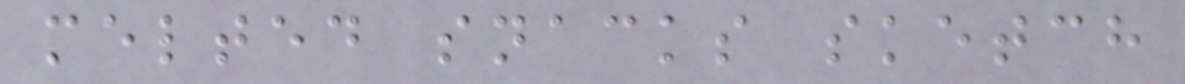melted snacks sketch
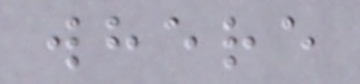where
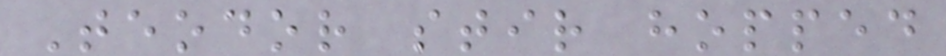Teodor stir hopped
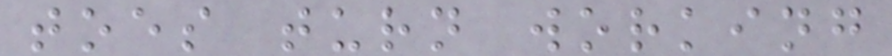toes turn working
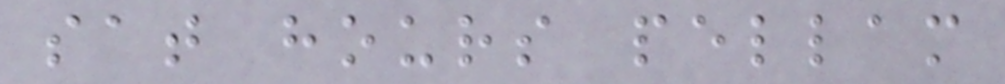sat hours pellam
